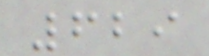629
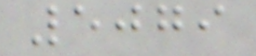5079
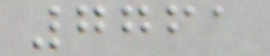7761
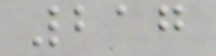217
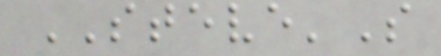STEVE'S
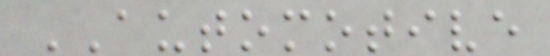AUTOMOTIVE
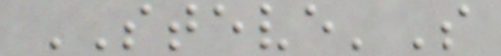STEVE'S
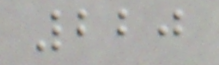220
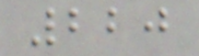220
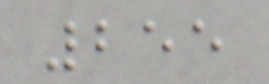255
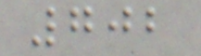702
